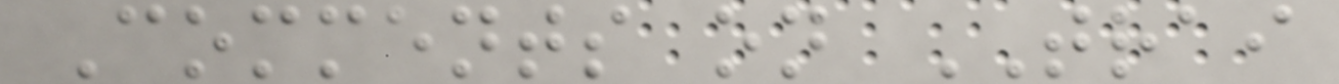Comments on TRAI
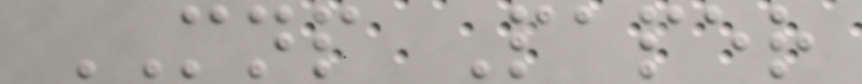MNP Paper
